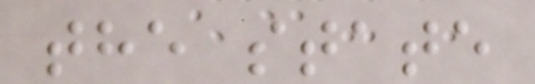the state
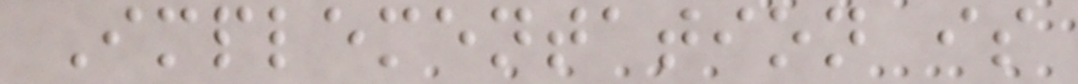Implementation is
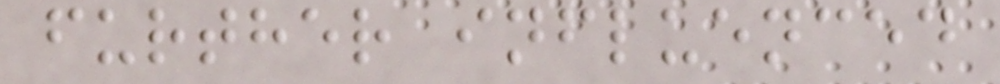further influenced
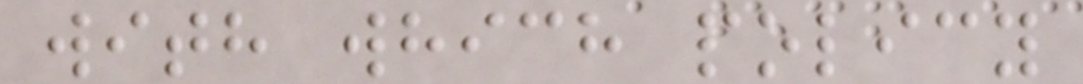with which policy
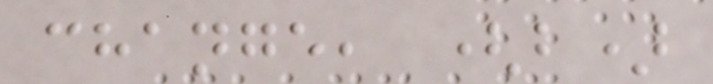change, (b)
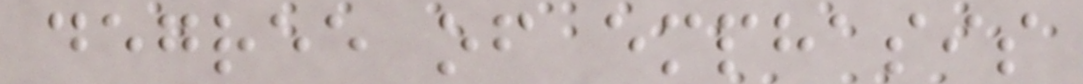degree of emphasis
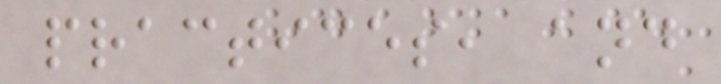practices, and
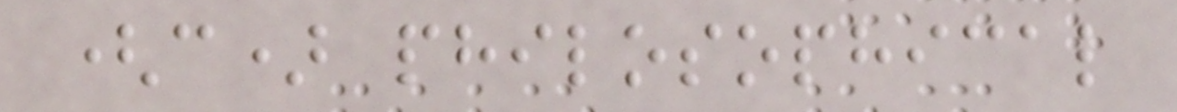(c) philosophical
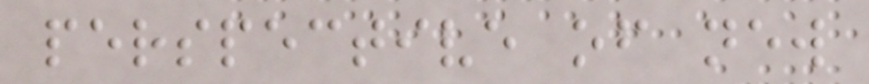perspective of new
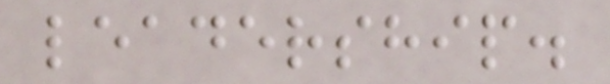leadership.
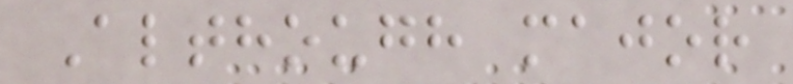Although major
